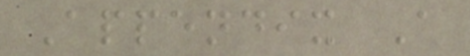Appendix A
